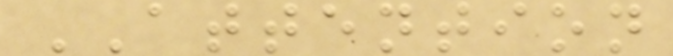ATTENTION
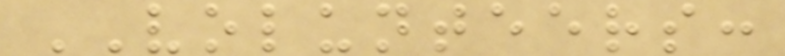VOLUNTEERS:
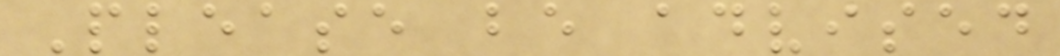Please be advised
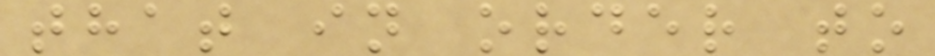that in order to
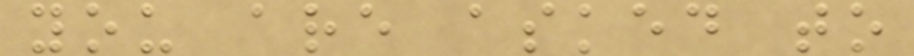you are asked to
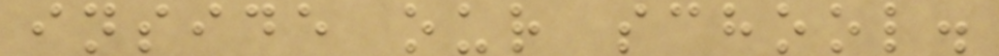inside our school.
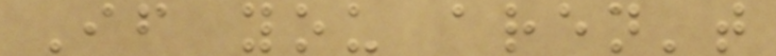If you aren't
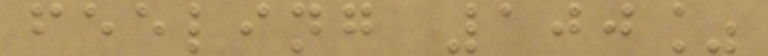feeling 100%
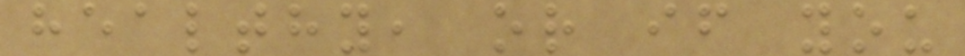healthy, or if you
